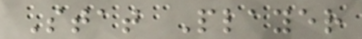Stat Player
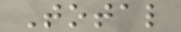Total
